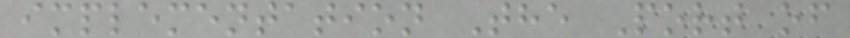implementation The Port of
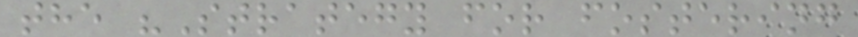the "Strategy for fostering
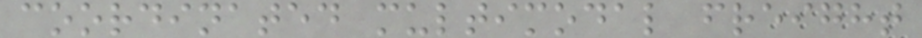coordinated multimodal freight
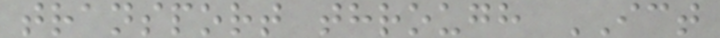transport through ICT
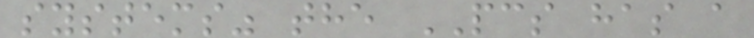systems" the PCS has a
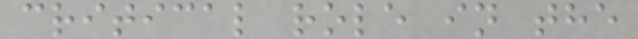critical role in the
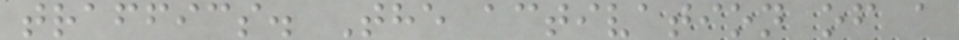traffics. The activation of a
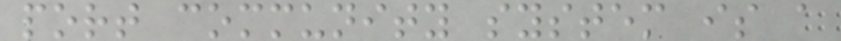port community system is a
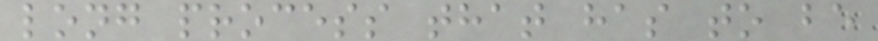long process that has to be
